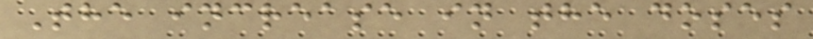The increase in the doses
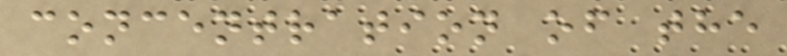concentration of the
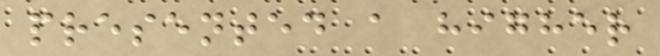presented a higher
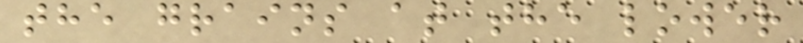the grains at the lower
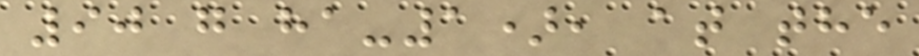90 g ha-1), at the
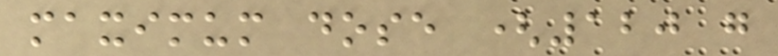maximum dose (120 g
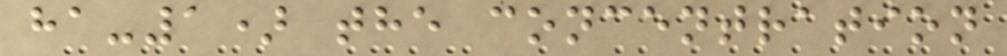ha-1) the concentration
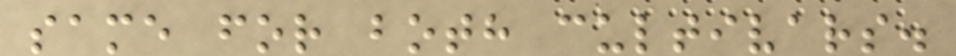same for both cultivars.
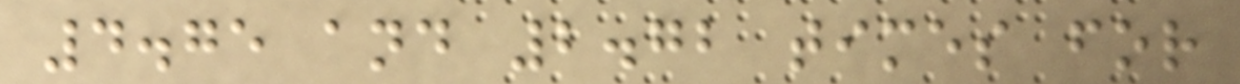4.75 and 2.72 times for
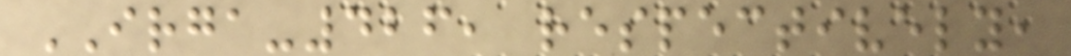IRGA-426, respectively,
